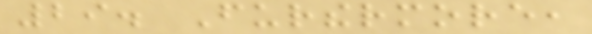29. Furthermore,
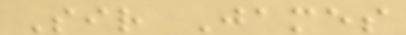Sir James
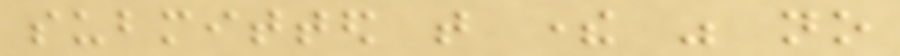submitted that there was no
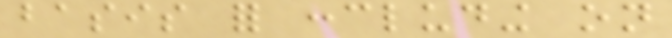basis for concluding on
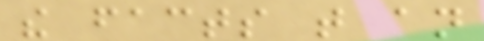the facts that an
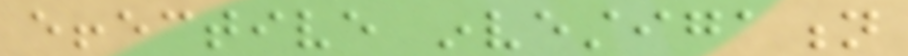effective investigation
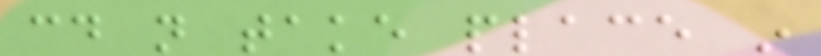could not take place in
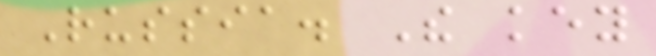Russia. The key
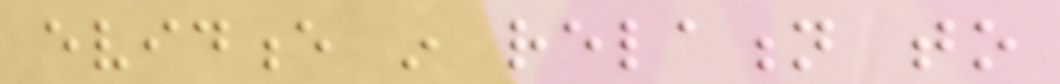evidence in relation to
